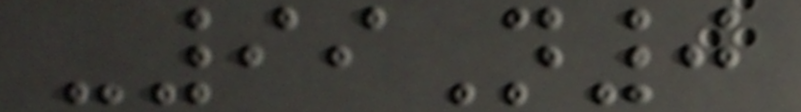-99N0
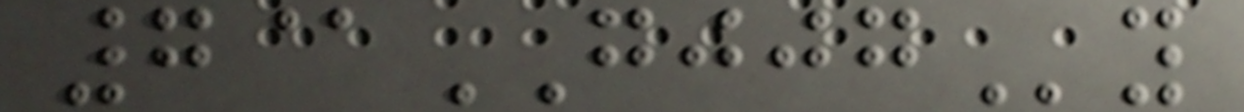7@GJJGy
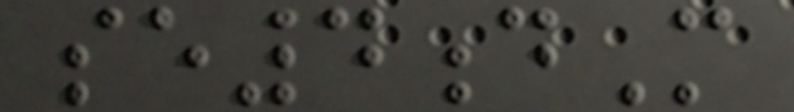se4dM
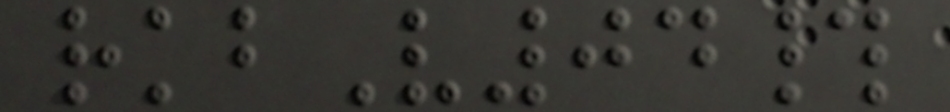rkbV04#
